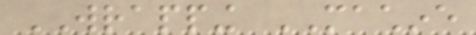WRAPPING MACHINE
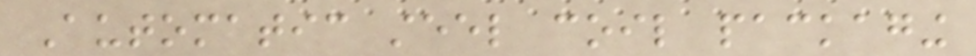Automatic steel coil packaging
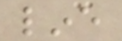line
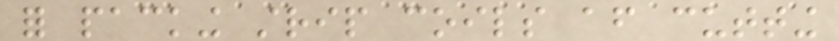for packing strip coils after cutting
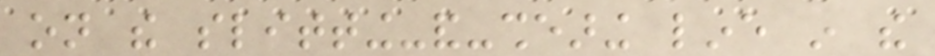on the slitting-and-shearing line in the
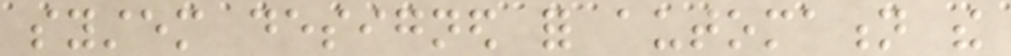system designed for automation the
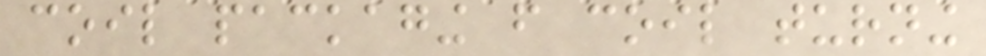coil packaging from coil turning
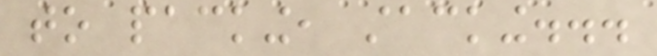to packing, stacking...
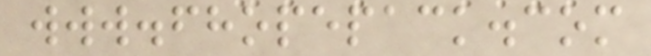www.fhopepack.com
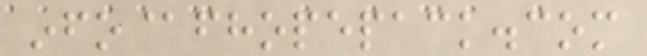info@fhopepack.com
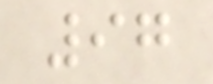97
